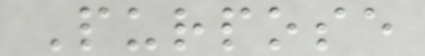Purpose
